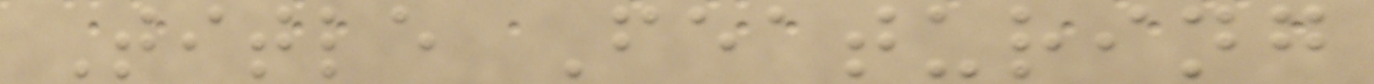Title Featuring
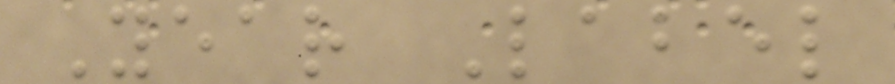Year Label
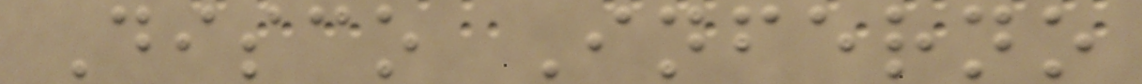Disco Inferno
